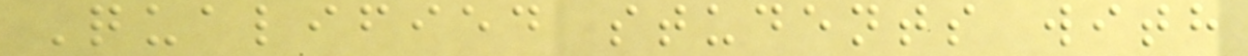Qualified students with
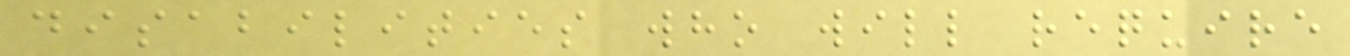disabilities who will require
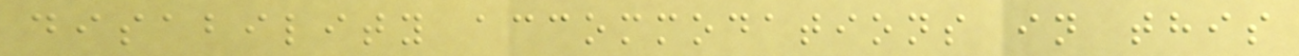disability accommodations in this
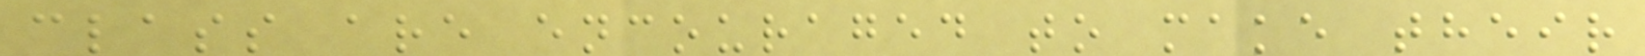class are encouraged to make their
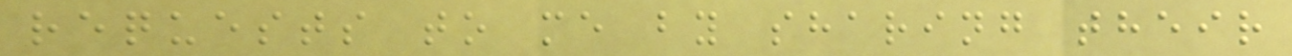requests to me by sharing their
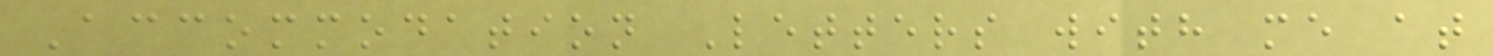Accommodation Letters with me at
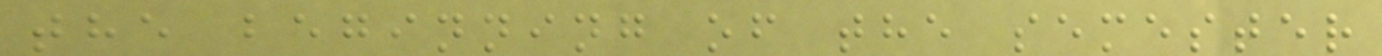the beginning of the semester
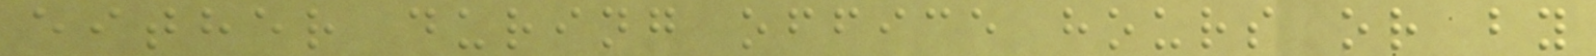either during office hours or by
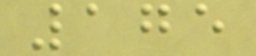175
